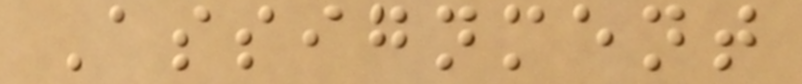Assignment
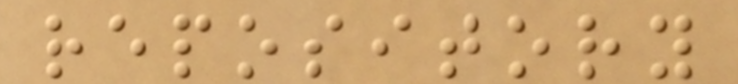repository
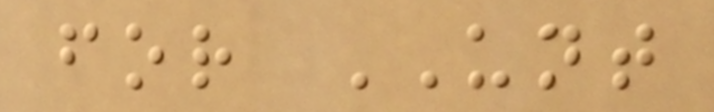for UNT
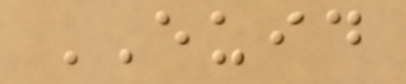EUID
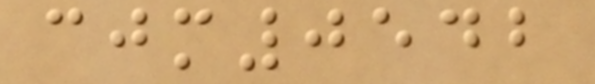cjm0542
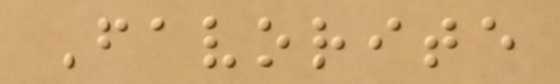Favorite
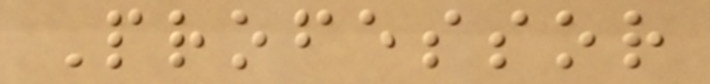Professor
